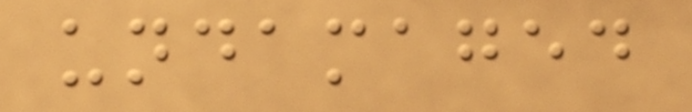undamaged
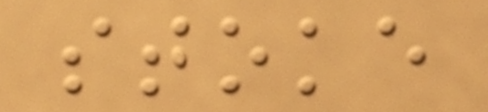stoke
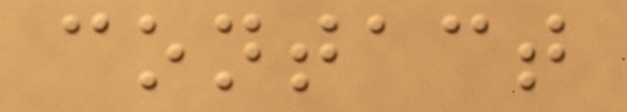contact
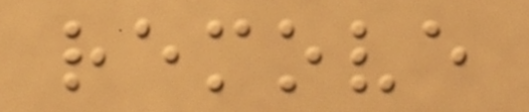remove
